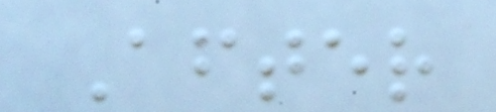After
